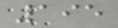195
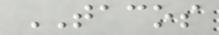TACOS
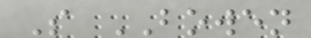S BOWEN
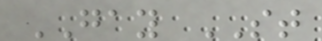GAY ST
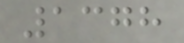1378
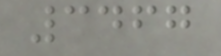3467
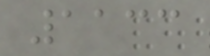1133
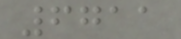6711
